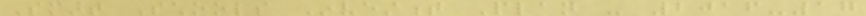Smart Schools Investment Plan - 2016-17
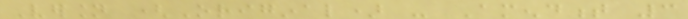Version (Original) - Amendment 3
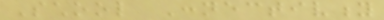School Connectivity
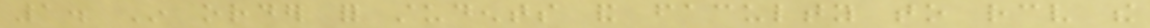1. In order for students and faculty to receive the
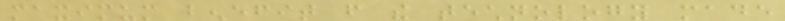maximum benefit from the technology made
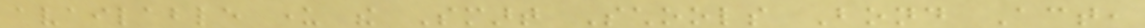available under the Smart Schools Bond Act,
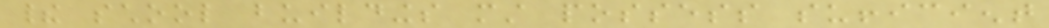their school buildings must possess sufficient
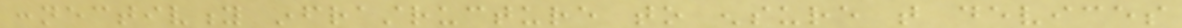connectivity infrastructure to ensure that devices
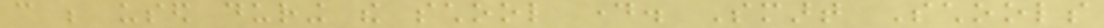can be used during the school day. Smart Schools
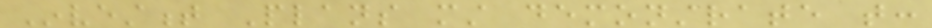Investment Plans must demonstrate that:
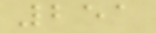251
